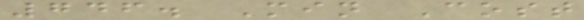746. Min Cost
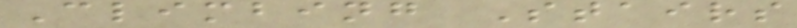Climbing Stairs
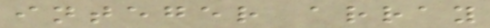integer array
